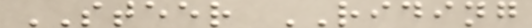STEER RIDING
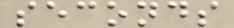seconds
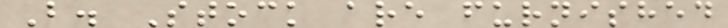B. Stock are furnished
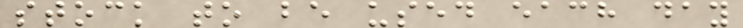stock to be used each day
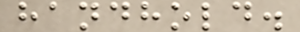handhold.
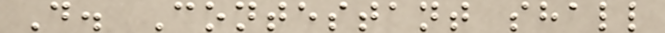D. Contestant shall
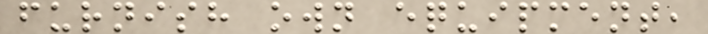furnish own equipment,
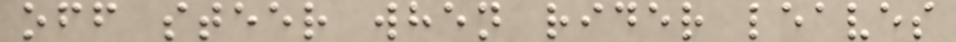off steer when rider leaves
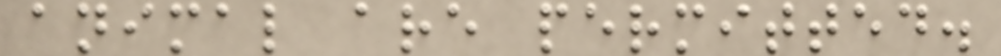animal are permitted.
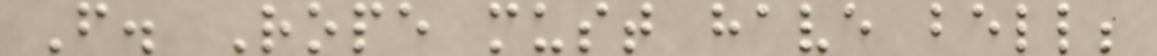F. Rope must have bell;
